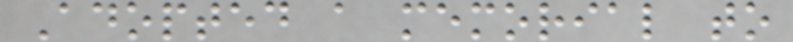Adopted a memorial to
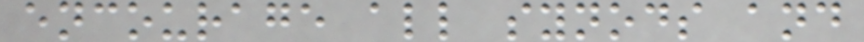encourage all synods and
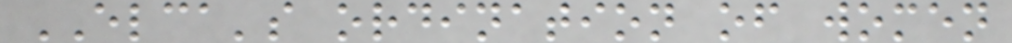ELCA's ordination of women
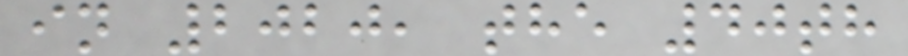in 2020, the 40th
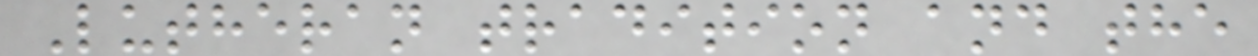Lutheran tradition and the
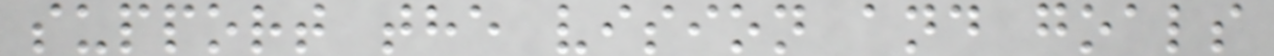support the vision and goals
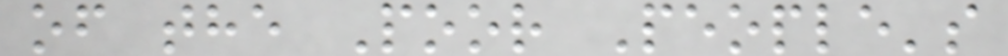of the Poor People's
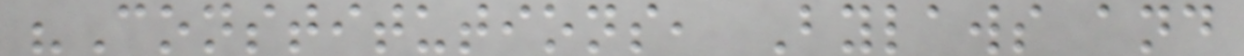"Constitutions, Bylaws and
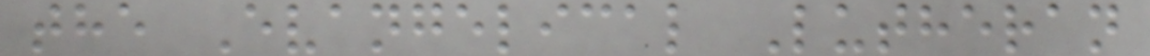the Evangelical Lutheran
